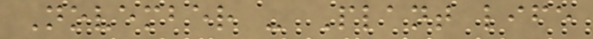November - Plant life
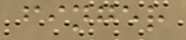finger
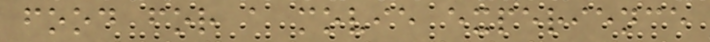food for a movie experience
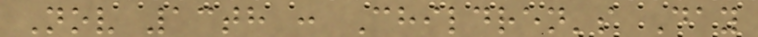Nov 13th : Children's Day
